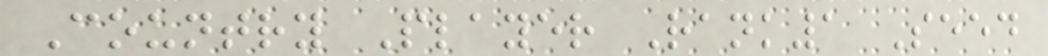Country Player Rank1 Seed
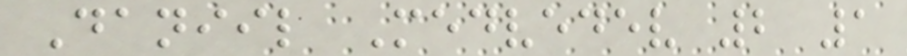Daniil Medvedev 2 1
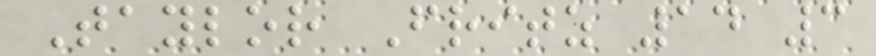Taylor Fritz 14 3
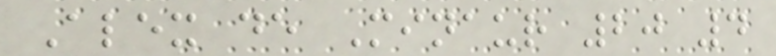Alex de Minaur 20 4
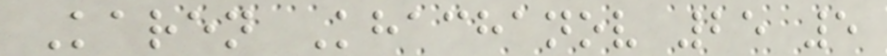Karen Khachanov 25 5
